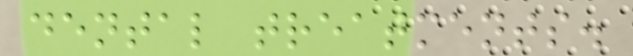dental treatments.
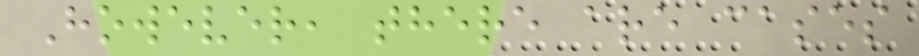However, there are cases
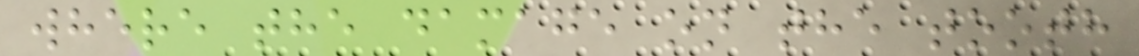where the damage on the tooth
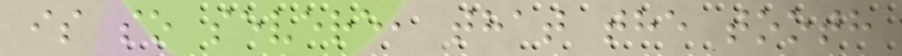is so severe, that the tooth
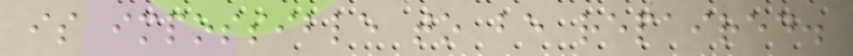is impossible to be repaired.
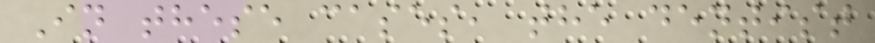In these cases, the dentist
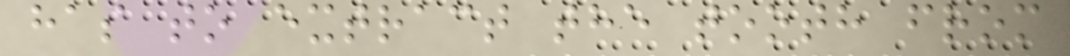has to extract the tooth from
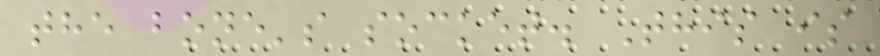the bone's socket. This is
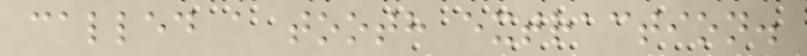called a tooth extraction.
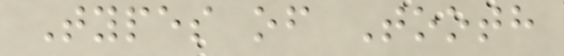Types of Tooth
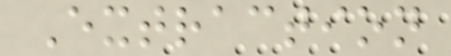Extraction
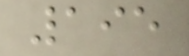195
